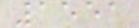1551
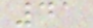41
